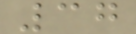37
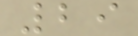29
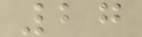27
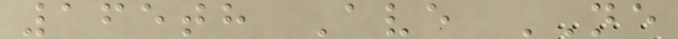165th Ave NE
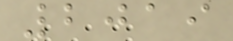2019
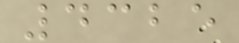4325
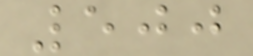500
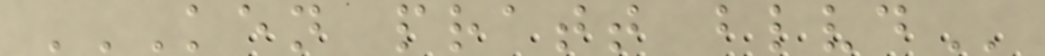KEN PRATT BLVD
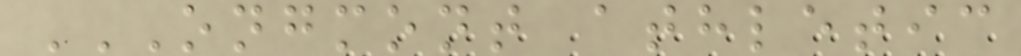ONGMONT ATHLETIC
